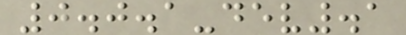0.0.1-dev.1
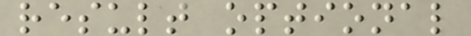result optional
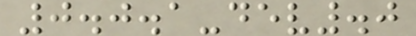0.0.1-dev.0
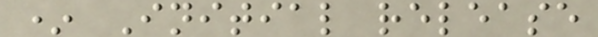* Initial release
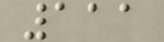111
